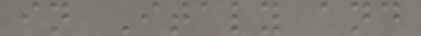in Italy and
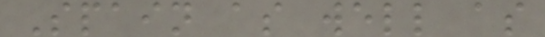Spain as well as
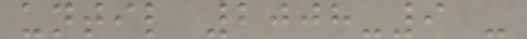until 2008-9 -
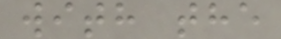with the
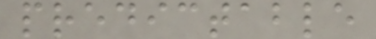predictable
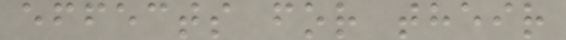effects for their
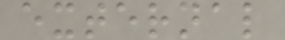external
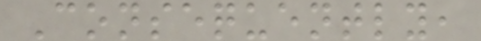Consequently,
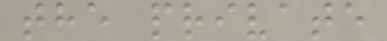the private
